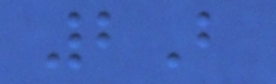2B
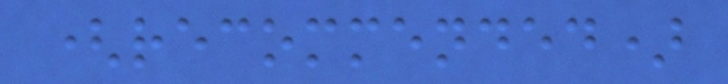(recommended)
